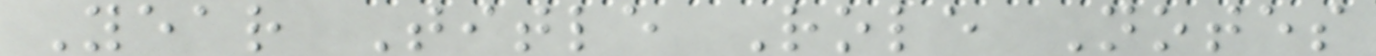Year Title Role Notes
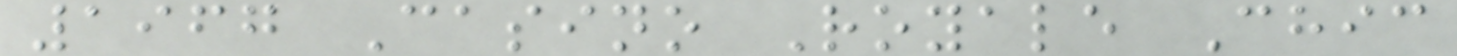1967 Casino Royale Chic
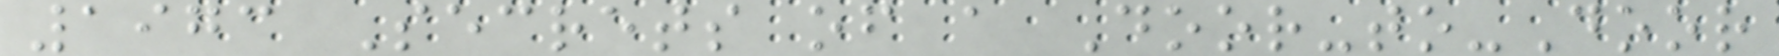1973 Secrets of a Door-to-Door
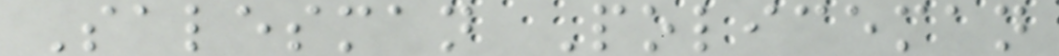Salesman Policeman
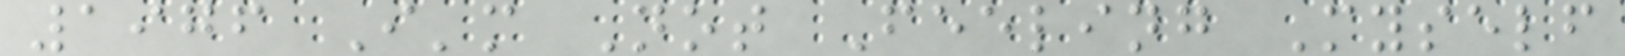1976 I'm Not Feeling Myself
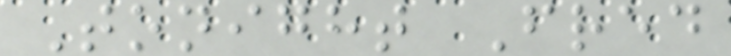Tonight Fred
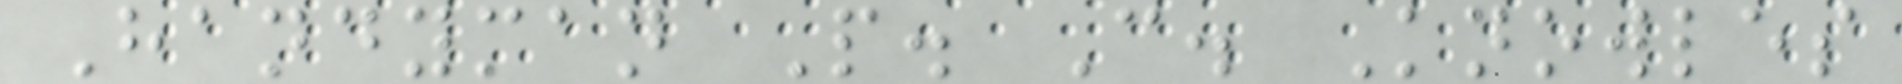Handyman P. C. Knowles
